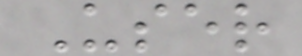User
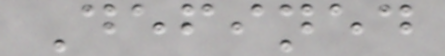Defined
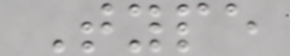Type
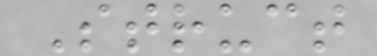Struct
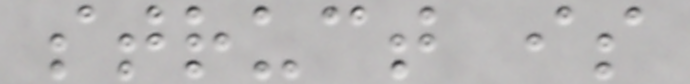struct is
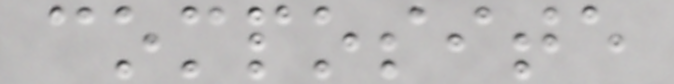composite
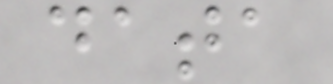data
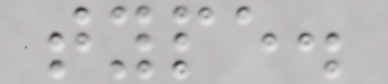type.
